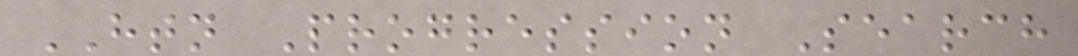HTN Progression Search
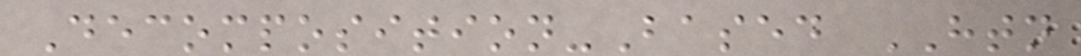Decomposition-Based HTN
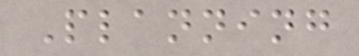Planning
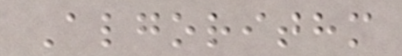Algorithm
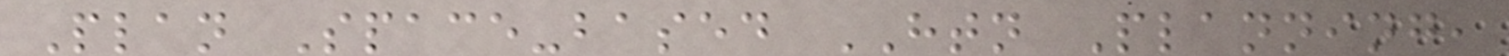Plan Space-based HTN Planning,
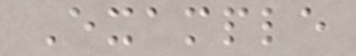Example
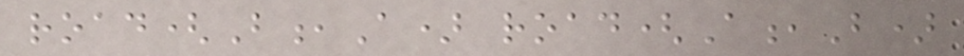road(B,A) road(A,B)
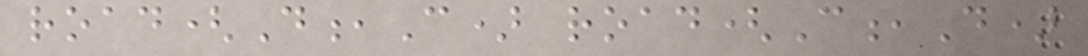road(D,C) road(C,D)
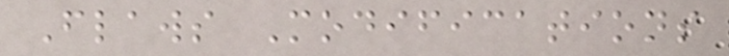Flaws Modifications
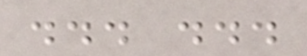... ...
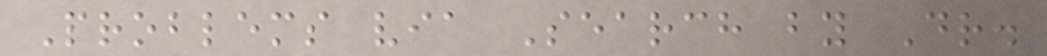Problems via Search by Dr.
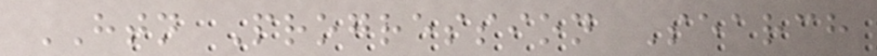HTN Progression Search
